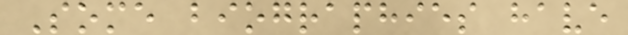Some biographies have
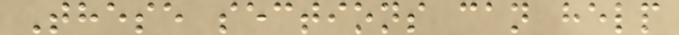These sections can help
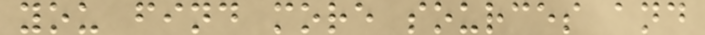you find more sources and
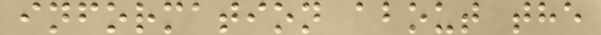information about the
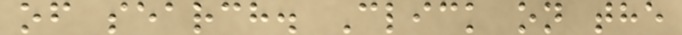of search. Click on the
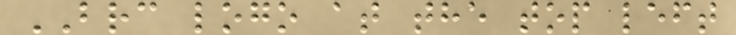BRC logo at the top left
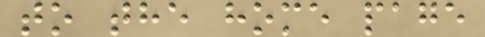to the home page
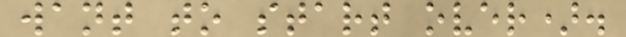want to start over).
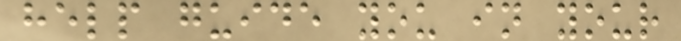help guide you in your
